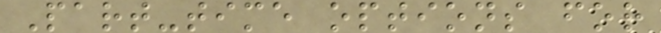Part-time options for
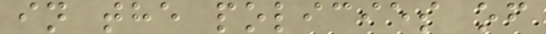in the policies of
